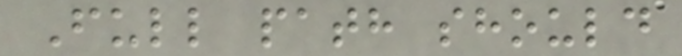Full path should
